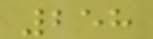258
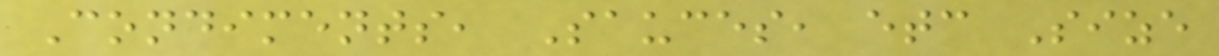Condiments, Sauces, etc Size
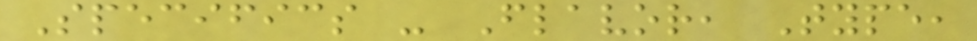Specifics - Flavor, Type,
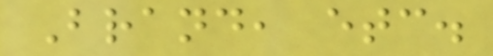Brand, etc.
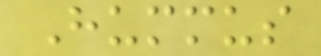Hummus
